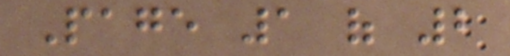Page 1 of 2
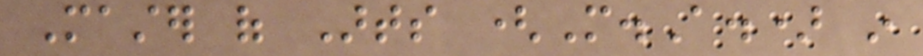Master of Arts (M.A.) in
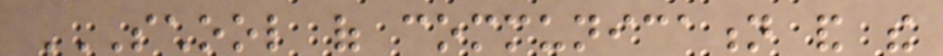SCHOOL OF COMMUNICATION AND THE
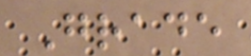Grade
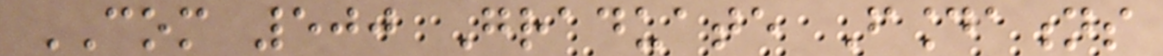COM 500 Graduate Foundations
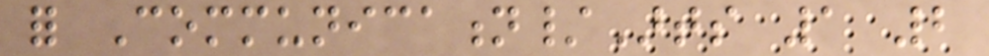for Communication/Arts 1 2
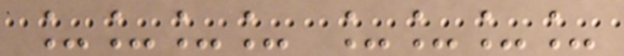____ ____
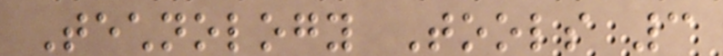Technology Tools 3
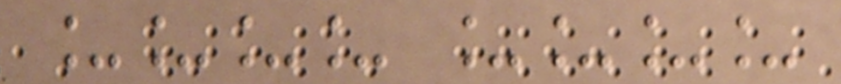____ ____
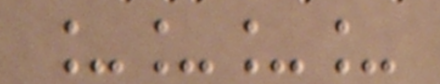____
